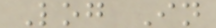Log In
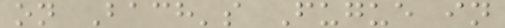on Bach's Fugue in
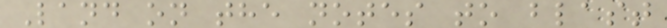Land on the notes to blast
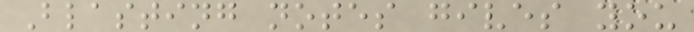Blasting notes gives you
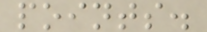points.
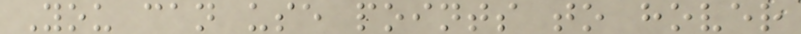You can use points to hover
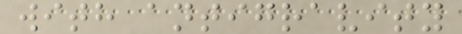with antigravity
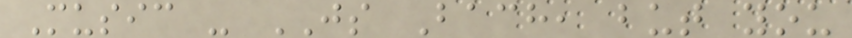Music - JS Bach, but you
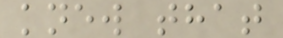knew that
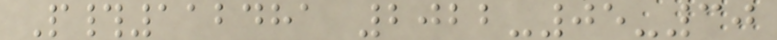P#112481 2022-05-30
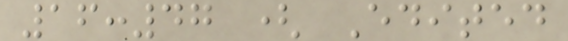16:47 ( Edited
